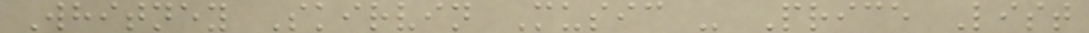Whitney Skirvin Music - Price List
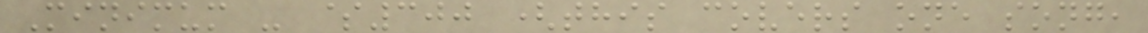Minimum - $300 (this covers one song,
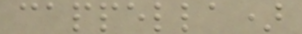cappella)
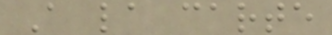A la carte
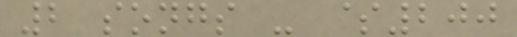2 songs - $200
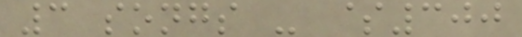3 songs - $300
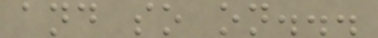and so on...
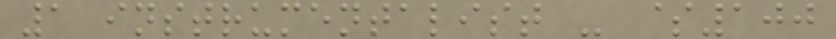1 instrumentalist - $100
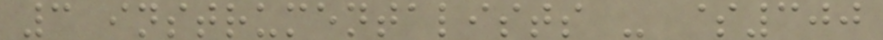3 instrumentalists - $300
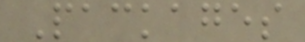Packages
